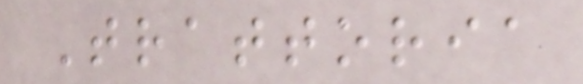Trattoria
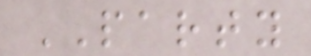PARTY
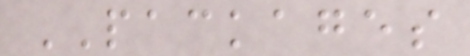PACKAGES
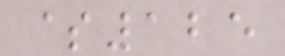$125
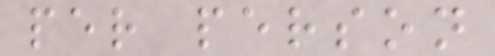per person
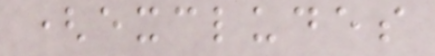(excludes
